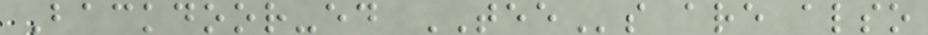Backdoor-ed TEEs are also
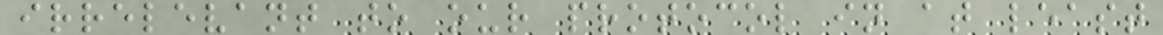irrelevant to our protocol in at least
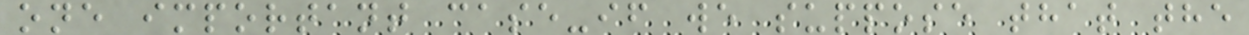one important case-if we suppose that the
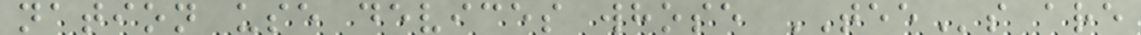nation use devices whose TEEs are
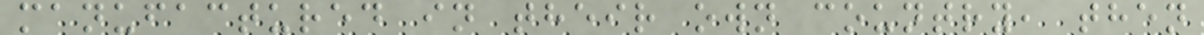manufactured in their own country, then
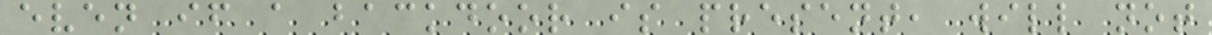even if a backdoor is present, will not
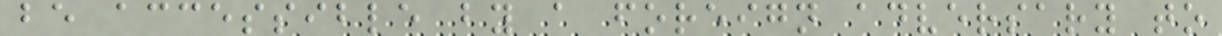be accessible by a foreign adversary to
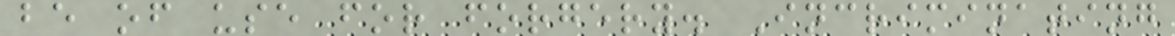be of use for forgery. Incriminating
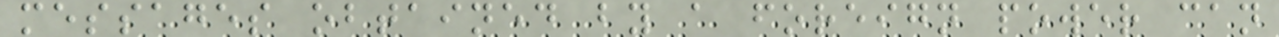messages obtained by a foreign power can
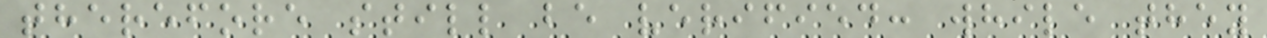therefore still be verified: while they
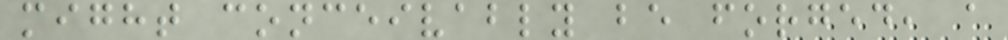might conceivably be forged, a
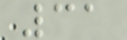31
